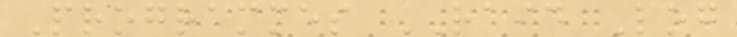Programmes RAID Log
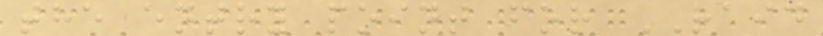the entry point for RAID
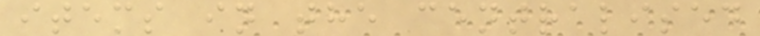items in the centralised
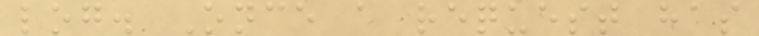log. Once a request has
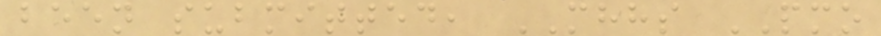been submitted, MHHS PMO
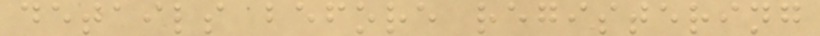details before registering
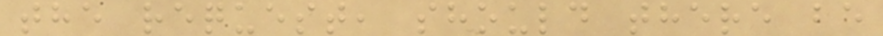the request, should there be
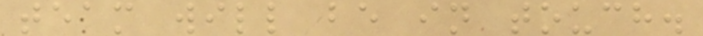team will be in touch.
